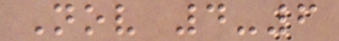Nov 4-6
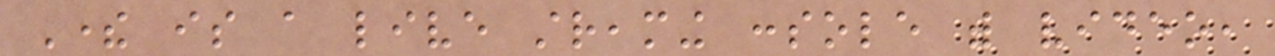There is a live streaming console with video,
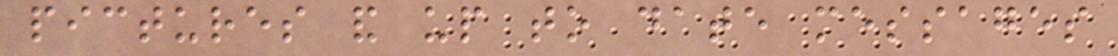pictures and up to date messages
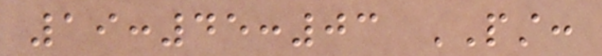19:45:03 PST:
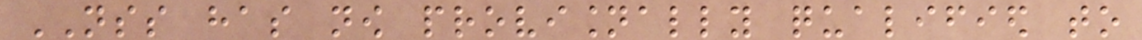NSS has now provisionally qualified to
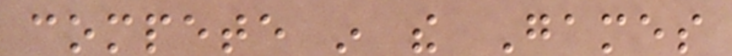compete in the Games
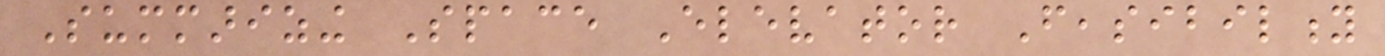Summarizing Space Elevator Feasibility
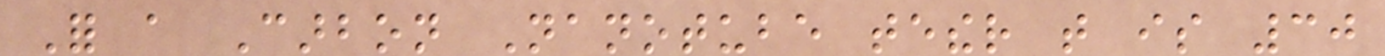For a Carbon Nanotube tether that is 30
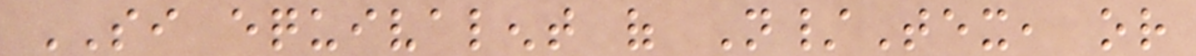SI equivalent of N/Tex, or
